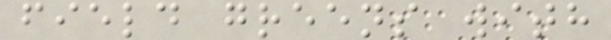field greens with
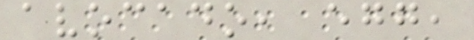avocado, egg,
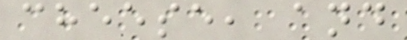cheese, and
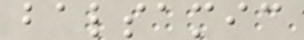balsamic
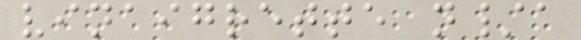vinaigrette n/a
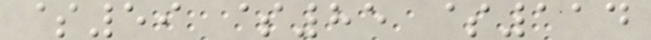$59 $85 $114
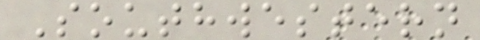Southwestern
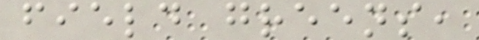field greens,
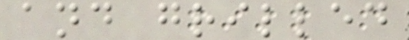and grilled
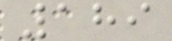189
